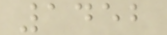1452
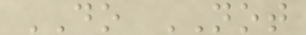DO NOT
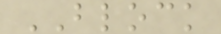BLOCK
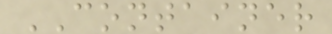CONTAINER
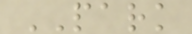PARK
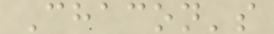Chacon's
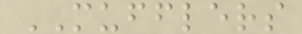MUFFLERS
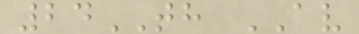24TH AV
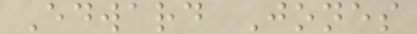Edward Jones
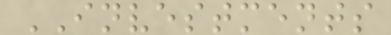INVESTMENTS
